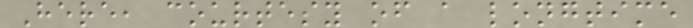Here, courtesy of a longtime
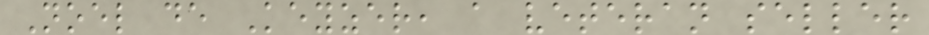Noel de Keyzer, a veteran seller
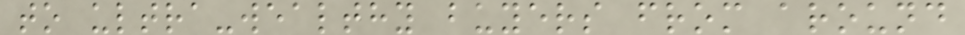to ultra-wealthy buyers from around
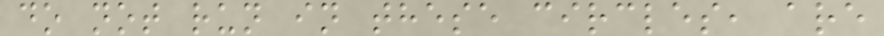do not run in these circles, are
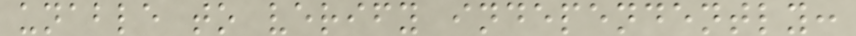unable to verify independently:
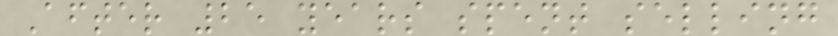After 25 years spent selling
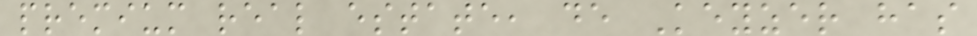premium real estate, de Keyzer has
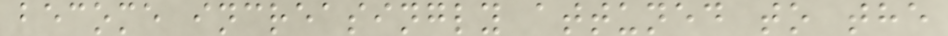become increasingly attuned to the
